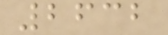2632
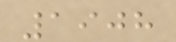1908
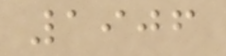1906
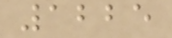1225
